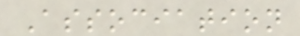Association
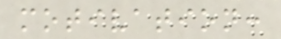motivation:
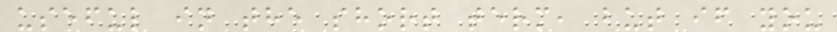useful in the short term, but if you
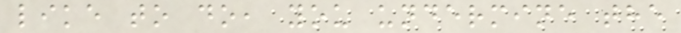like to do, you undermine the
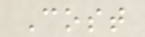Cost
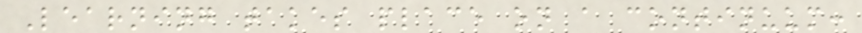Learning takes place on a continuum:
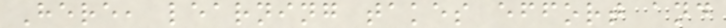Here, learning takes effort and
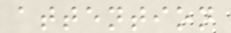attention
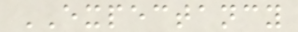EXPECTANCY
